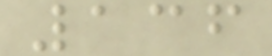136
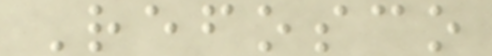Refosco
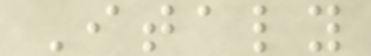Italy
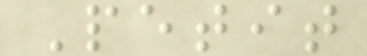Petit
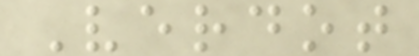Verdot
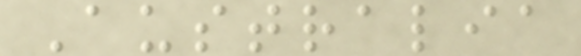Australia
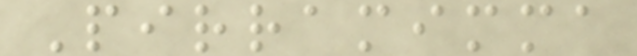Pirramimma
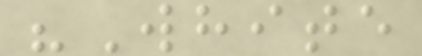"White
